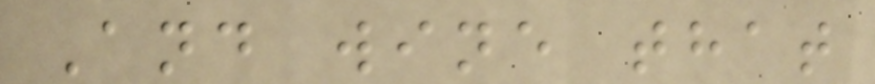And wine that
